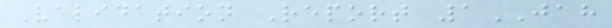Validation Report 1JAH
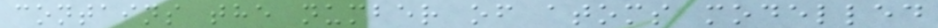contains the number of atoms modelled
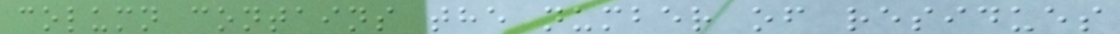column contains the number of residues
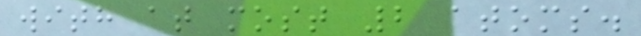with at most 2 atoms.
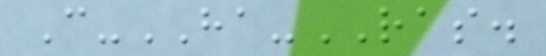C-HA-RAS.
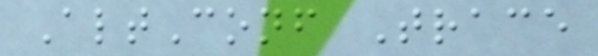AltConf Trace
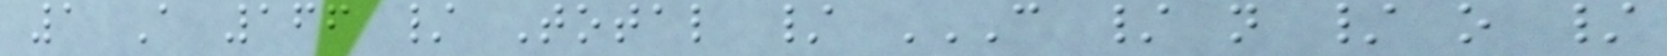1 A 166 / Total / C / N / O /
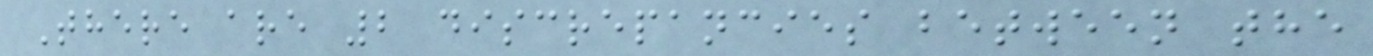There are 2 discrepancies between the
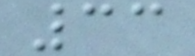33
